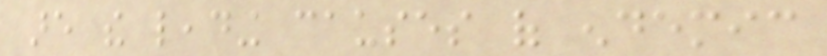are the leading causes of endemic
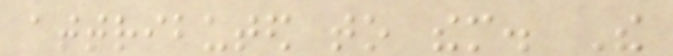attributed to them. The
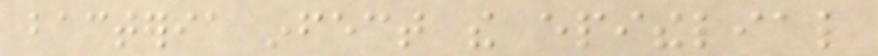bacteria infect the epithelial
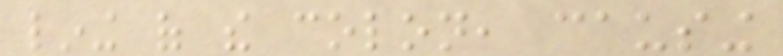lining of the colon, causing
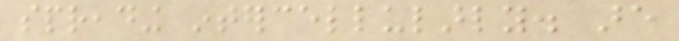spreading intercellularly. are
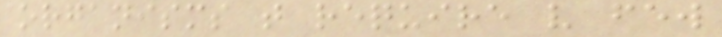organisms that require very few
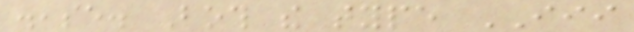disease. Both the type III
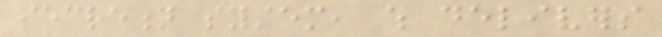secretion system, which delivers
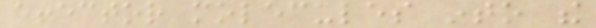effector molecules into the
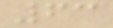63
